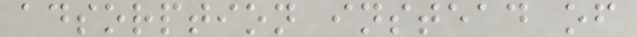adsorption instead of
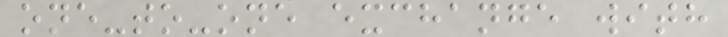one-to-one exchange with
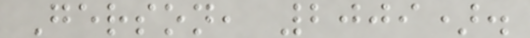Gerson, 2009).
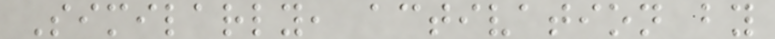Similarly, activation by
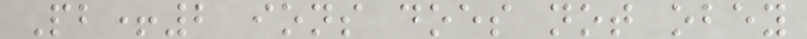Pb+2 ions does not obey
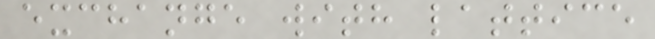exchange with lattice
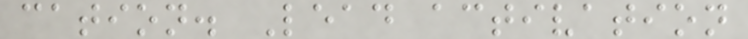cation. Lead activation
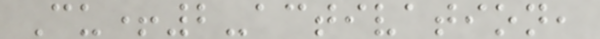Cu+2-activation,
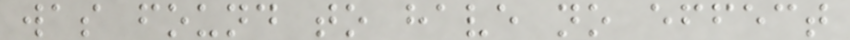was found to have no effect
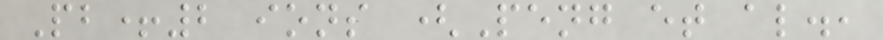Pb+2 ions (Peng et al.,
